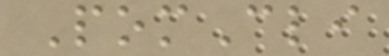PomCli
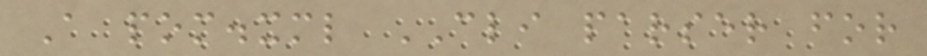A pom.xml CLI parser for
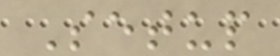Setup
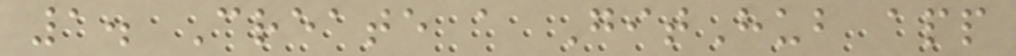1. Create a GitHub app
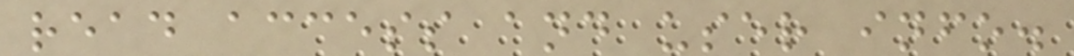read access and user info.
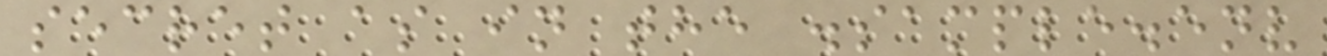secret as in the .sample.env
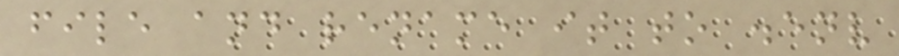file and rename it to .env
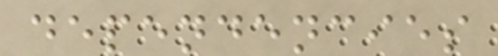dependencies
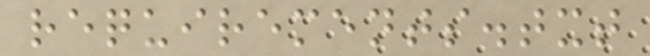requirements.txt
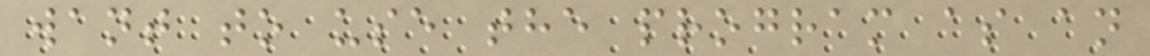want to use the program as an
